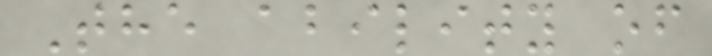The ability of
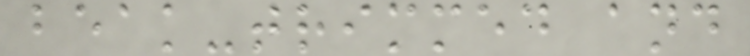beak-trimmed and
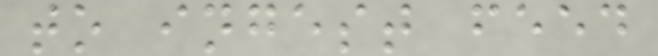to ingest feed
